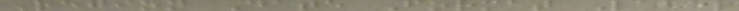Region Date Format Label
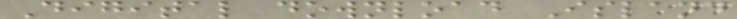Digital download Island
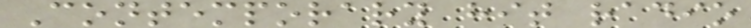Contemporary hit radio
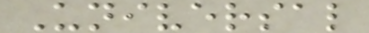Universal
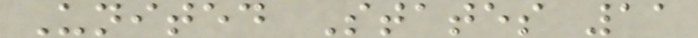United States 11
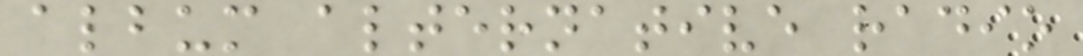album alternative radio
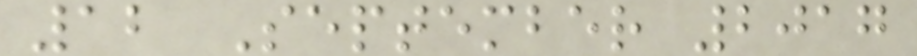12 September 2017
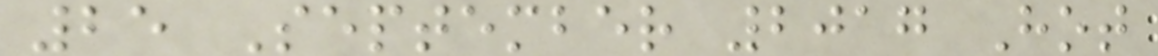25 September 2017 Hot
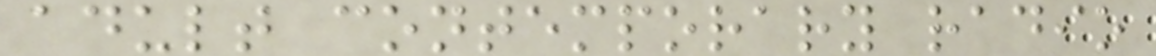adult contemporary radio
